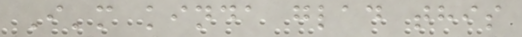I'm kinda glad this
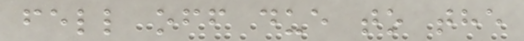fell off due to the
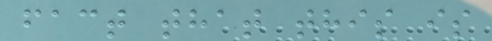fact that this is
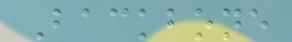Backbone
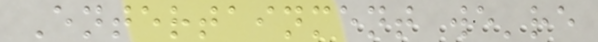Entertainment we're
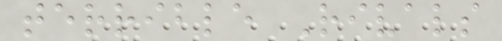terrible Rivals
